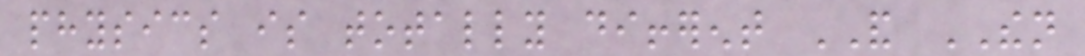physics is totally different AND THEN
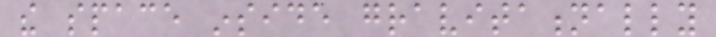the space inside gravitationally
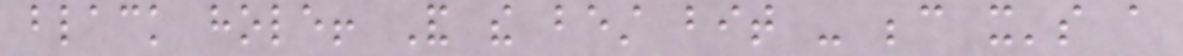black hole! And the best bit - because it's a
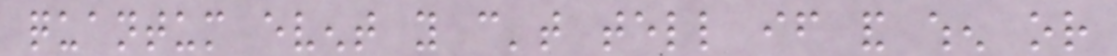quantum event you can't tell if and when or
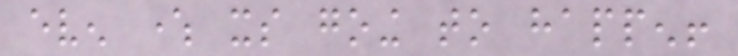even where its going to happen!
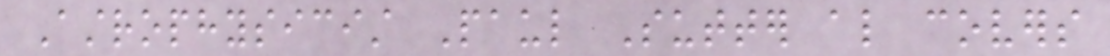Astrophysicist Paul Sutter also covers
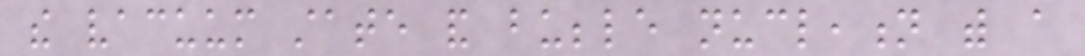the vacuum state and bubble nucleation with a
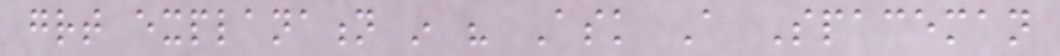great explanation in his Ask A Spaceman
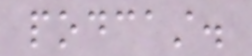podcast.
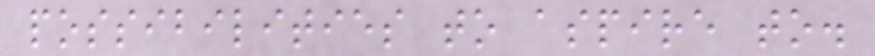possibilities to aspire to.
